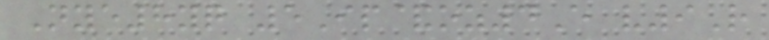Nye8yq 5Ip&oz4E v9R
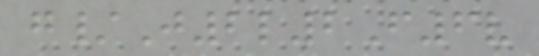g/J2l2F6v
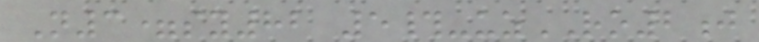N3=sy82 5#-uzRO2j
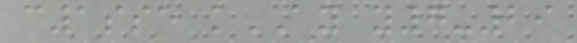c1sse kAY y7-29
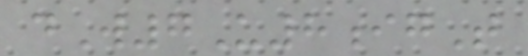dW7U8igT
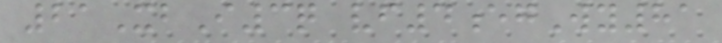21XbI3q vf4egWy81
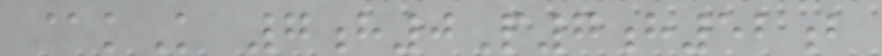@kK 7h0P7h52b
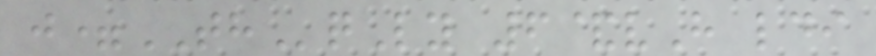j=THqLy 6&vH ldi
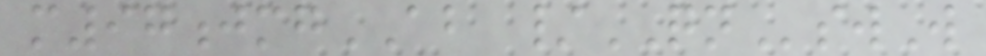m97jmgAB /QNswW
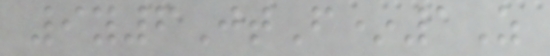9y6JtF*1Z
